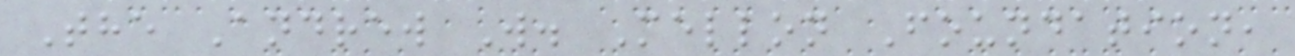The Andrew W. Mellon Foundation,
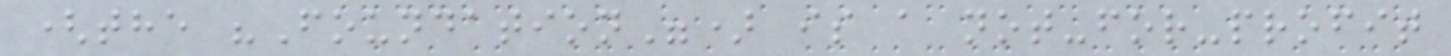(the "Foundation") is a not-for-profit
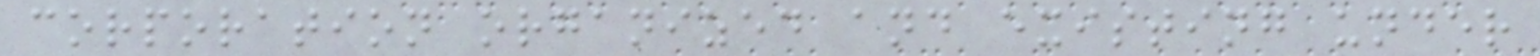corporation organized and existing under
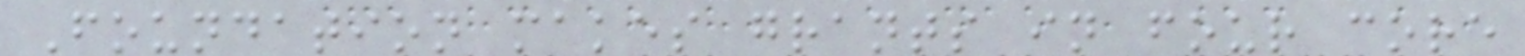Foundation makes grants in four core
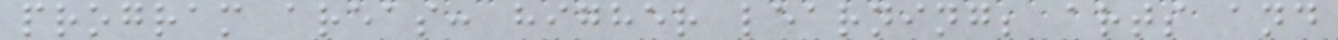program areas: higher learning; arts and
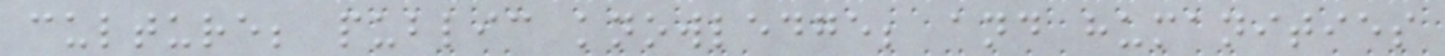culture; public knowledge; and humanities
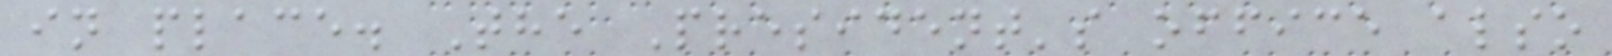in place. The President's office also
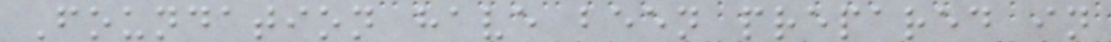Foundation have been prepared in
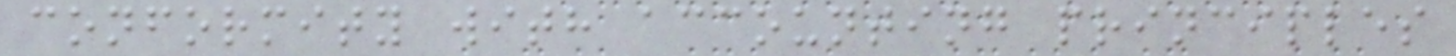conformity with accounting principles
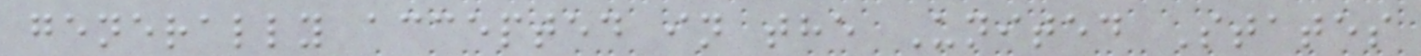generally accepted in the United States
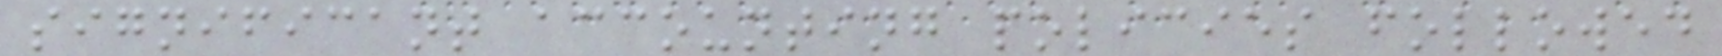significant accounting policies followed
